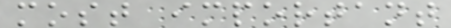most important
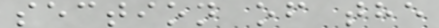section of the
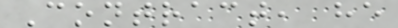Contract, he
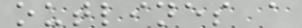outlines a
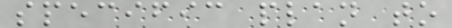specific plan to
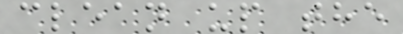clean up the
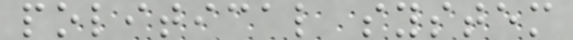political system
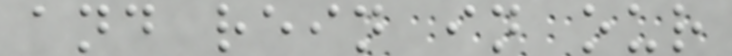and rein in our
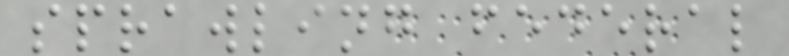sprawling federal
